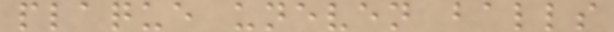plaque uneven balls
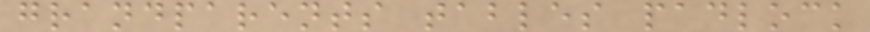grandparents tables padlock
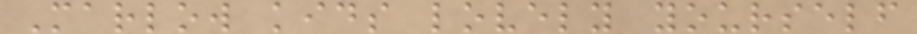Marlow kids lovely yourself
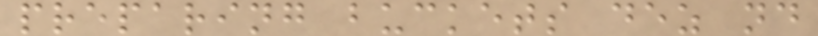preparing buckets dez nd
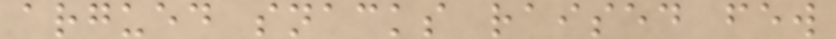argued snacks raised few
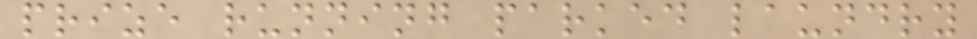prize running parked laundry
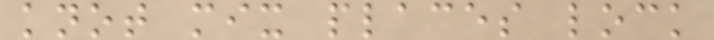knot mix places lock
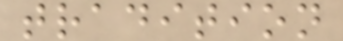tradition
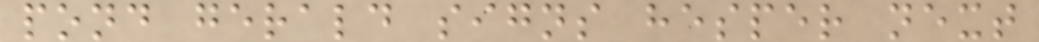pond gerald signs hesper next
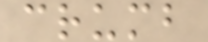crumb
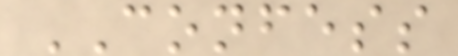CONFESS
